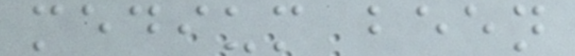medium been
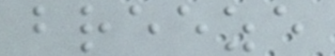breeze
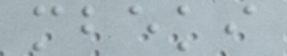mbeki
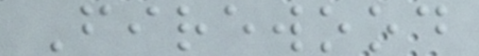Firewood
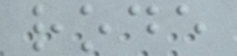rode
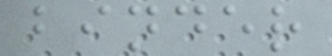binder
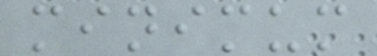minimum
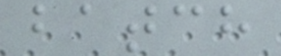batch
